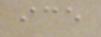ice
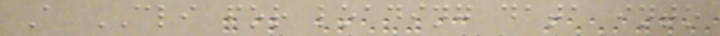A CLI for loading data into
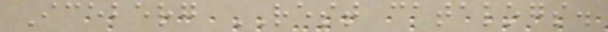Iceberg REST catalogs.
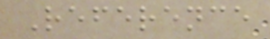Reference
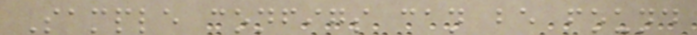Sample configs can be found
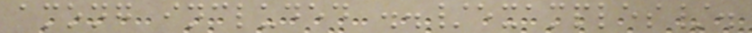among included ../examples/.
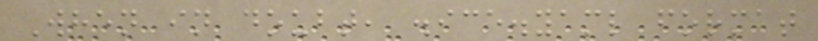When in doubt, .ice.yaml format
